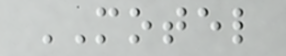MOTEL
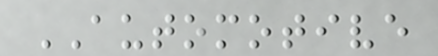AUTOMOTIVE
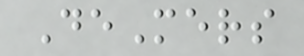DeMers
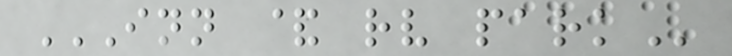INN & RV PARK
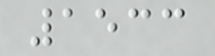1533
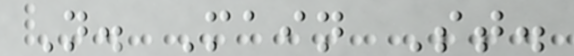N. Main St.
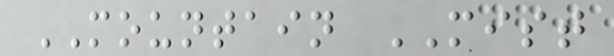MOUNTAIN MIST
